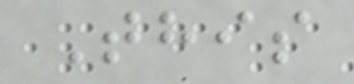This
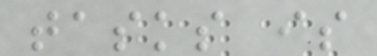tasks is
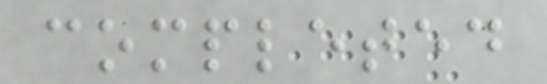completed
